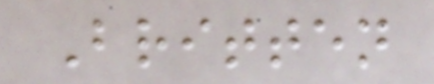Britten
